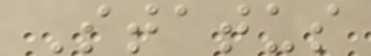Status
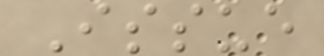Issue
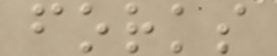forks
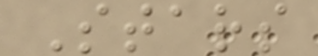Stars
